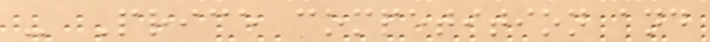- Price competition and
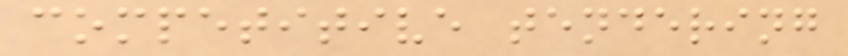competitive tendering
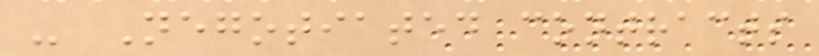- Negotiated contracts
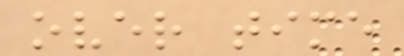over time
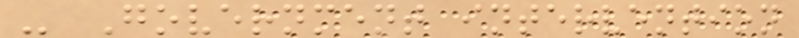- Government intervention
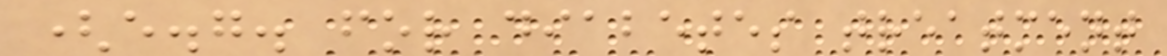(e.g. for diabetes treatment
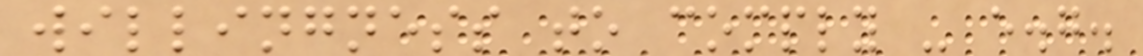willingness to comply - e.g.
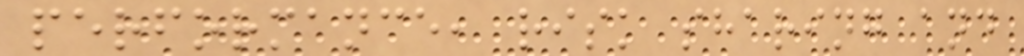performance, risk sharing and
